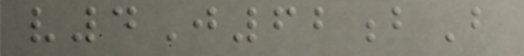v4J62bB
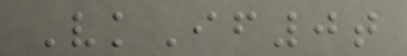VkIf0t
